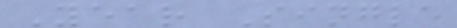Year Single
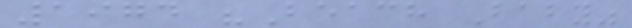1974 "Beach Baby"
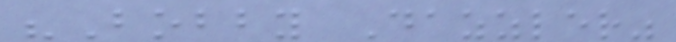"Bobby Dazzler"
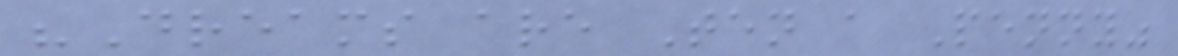"Dreams are Ten a Penny"
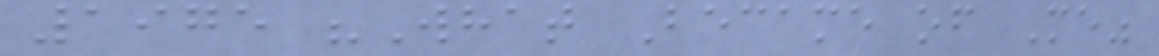1975 "What Became of Me"
